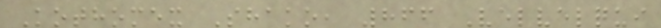Kothomex Shako, 866 Velvelqui
